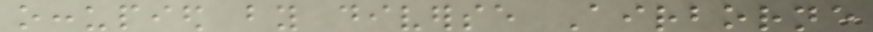occupied by diverse Airborne
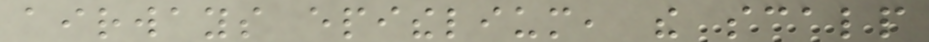airways epithelium, the scalp
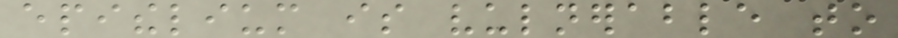epithelium is vulnerable to
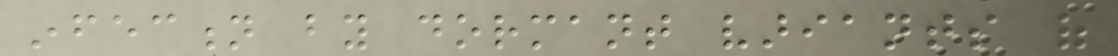infection by dormant variants of
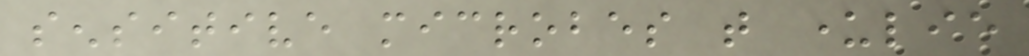sensitive microbes that underlie
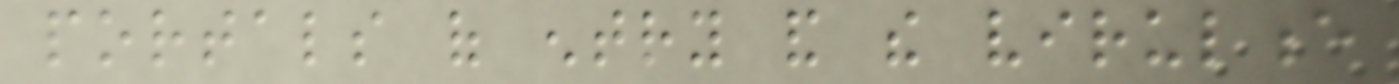portals of entry and the virulence
